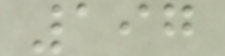197
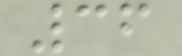36
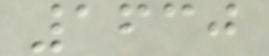1630
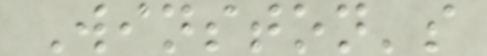Winston's
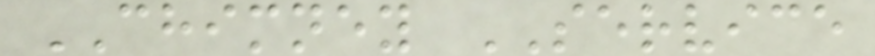CHIMNEY SERVICE
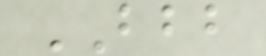BBB
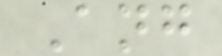Ang
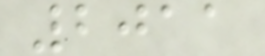2011
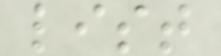list
